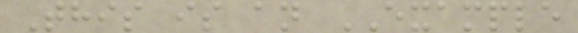This is an EXAMPLE
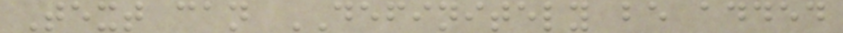Text can DEFINITELY be added
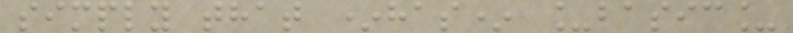simply that *has* _basic_
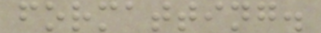formatting.
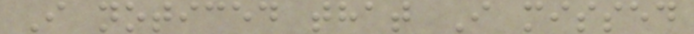I noticed that I missed
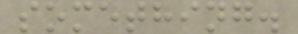something.
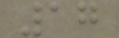17
